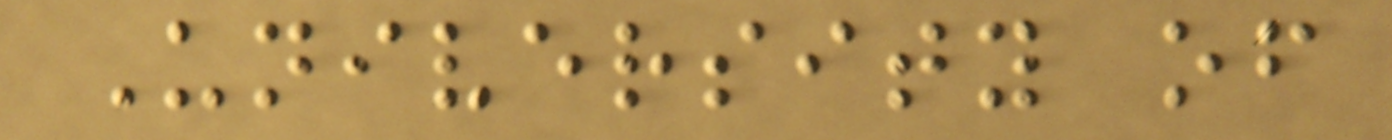University of
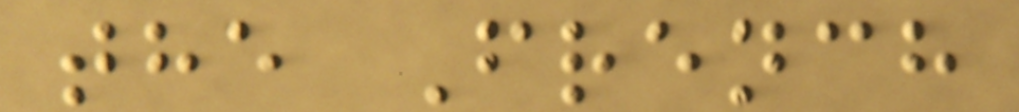the French
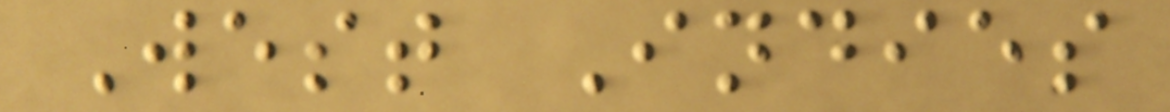West Indies
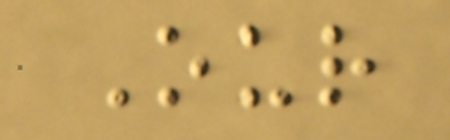Our
